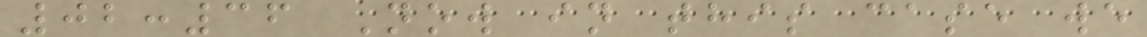02:36 Now in this case we
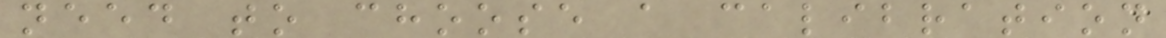need to choose a calibration
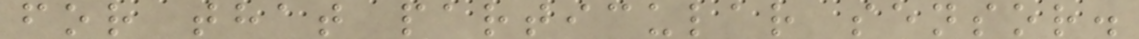for that particular sensor.
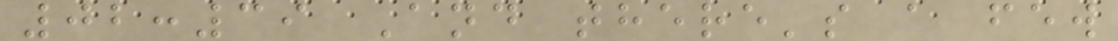02:39 And there's a few
